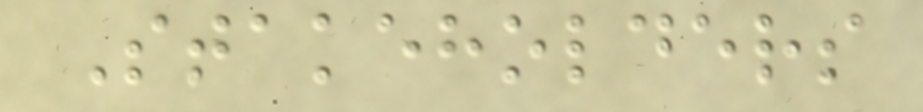Stakeholders
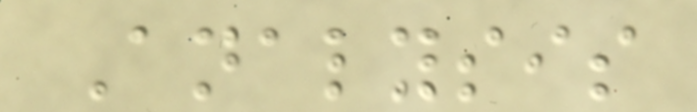Analysis
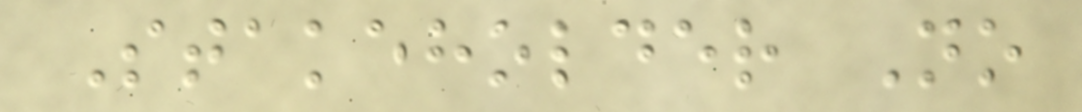Stakeholder No
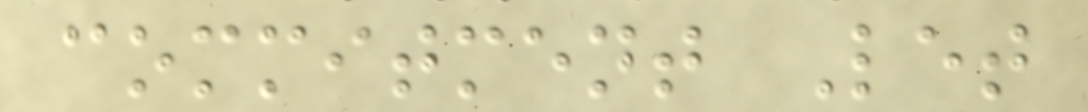commitment Let
